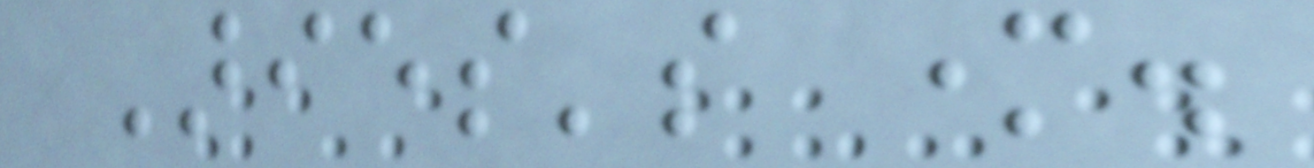Aries's mother.
